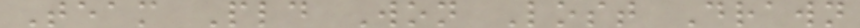Team Pld Won Lost Drawn
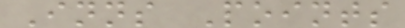Inns Points
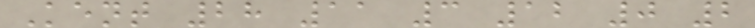Kent 28 11 3 12 0 2
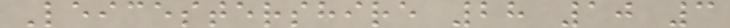Leicestershire 28 10 3
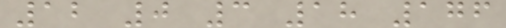12 0 3 18 176
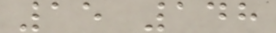15 148
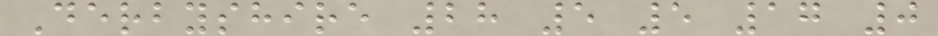Derbyshire 28 5 5 17 0
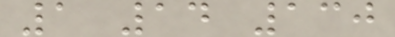1 14 130
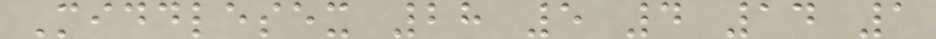Middlesex 28 5 4 14 1
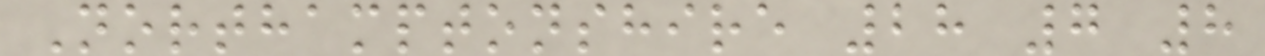Northamptonshire 28 7 8
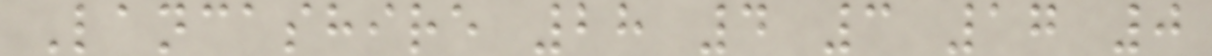Lancashire 28 4 3 17 0
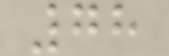78
